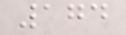174
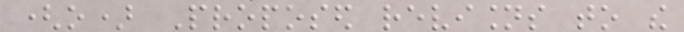(o) Proposed revisions to the
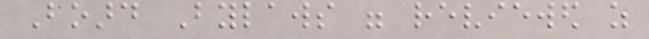Board Bylaws were reviewed as
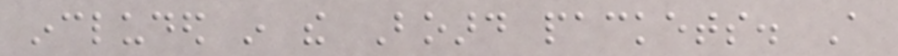included in the Board packets. A
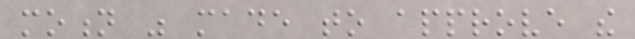motion was made to approve the
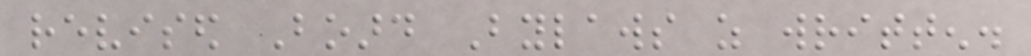revised Board Bylaws as written.
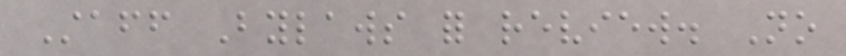Staff Bylaws for review. No
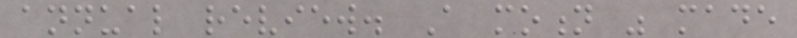annual review. A motion was made
